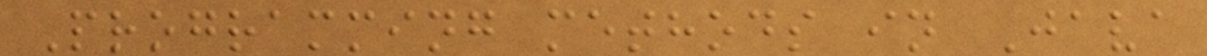Programming methods in Java
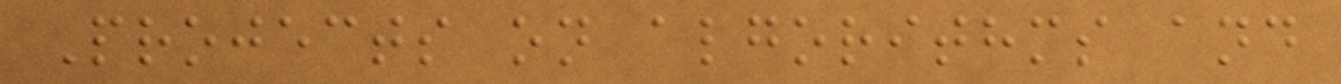Projects on algorithms and
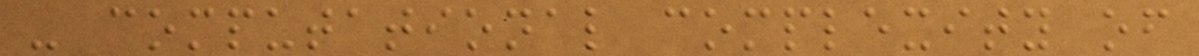- computational complexity of
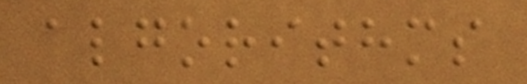algorithms
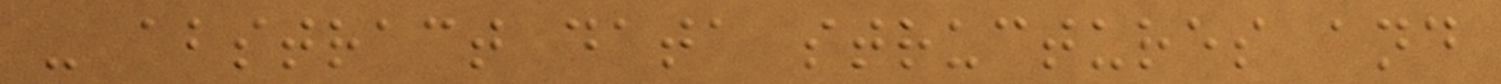- abstract data structures and
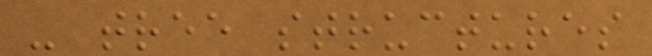- tree structures
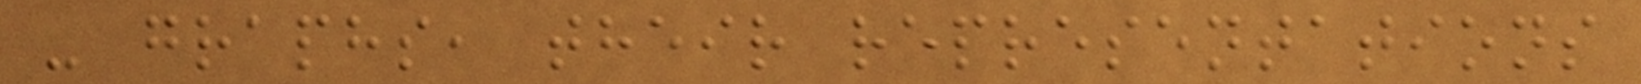- graphs, their representations
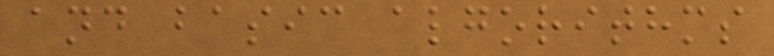and basic algorithms
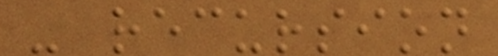- recursion
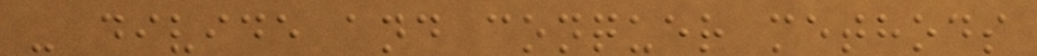- divide and conquer methods
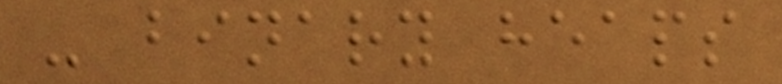- binary heaps
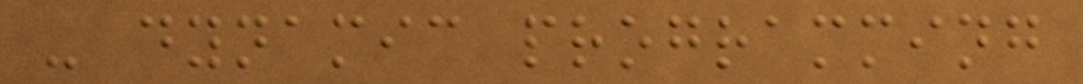- dynamic programming
